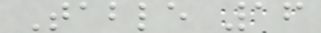Table 16
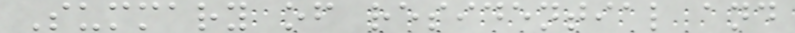Summary of residential and
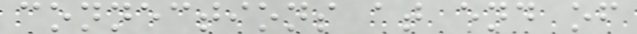connections at end of
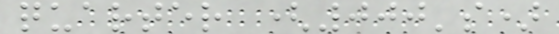quarter (000's)
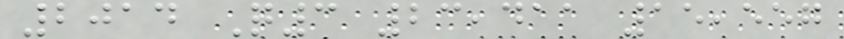2014 Q3 23,411 15,557
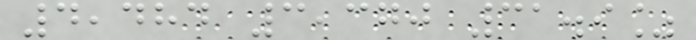4,484 3,370 31.9%
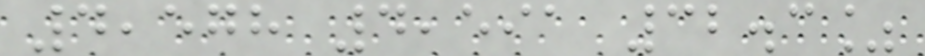4,578 4,591 32.3%
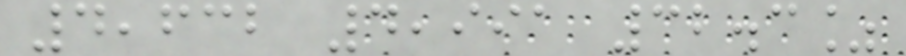4,632 4,991 32.3%
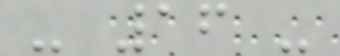- 16 -
